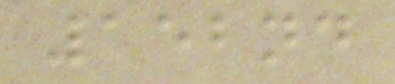152nd
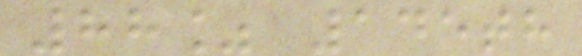88% 145th
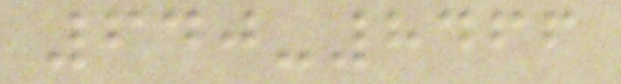640-8466
